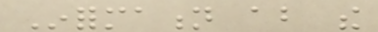Information about the
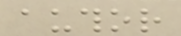author
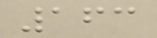163
